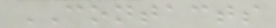CONTACTS
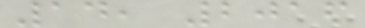14, 2016
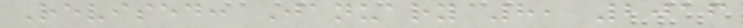Revised: January 8, 2016
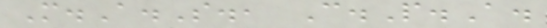M.A.S., C.P.A.
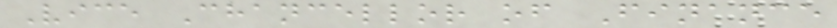Vice Chancellor of Finance
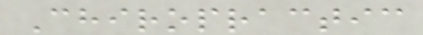Chiropractic
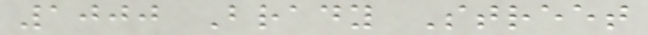1000 Brady Street
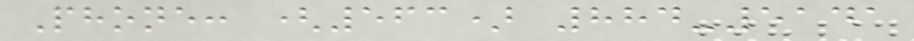Phone: (563) 884-5141
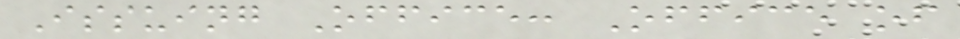Issuing Office: Office of
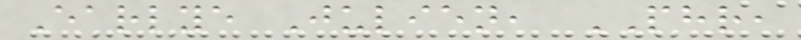Earlye Julien, PHR,
